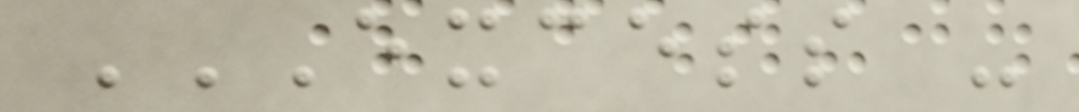EXCESS -
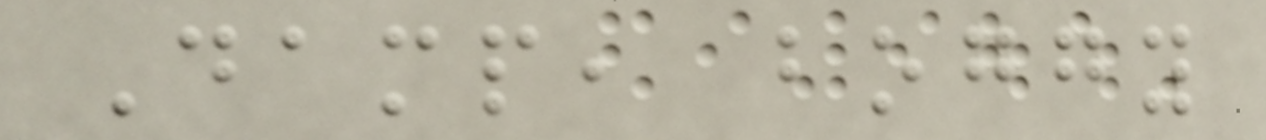Damp, boggy
